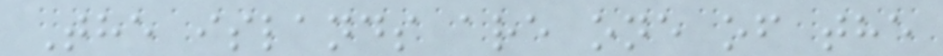The islands are one of the
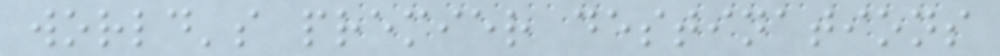world's premier destinations
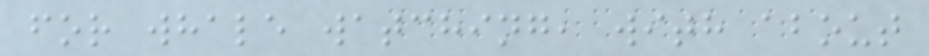for whale watching, with about
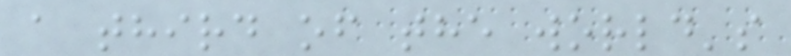a third of the world's
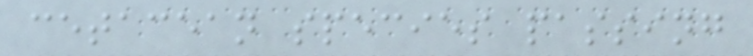cetacean species passing
